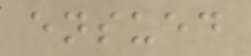ensued
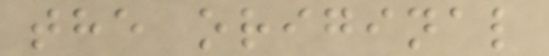the original
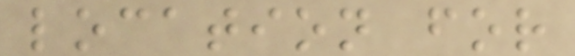location for
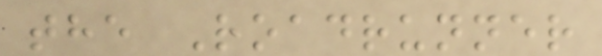the Roadrunner
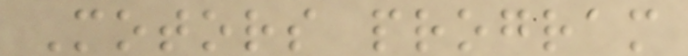Motors program
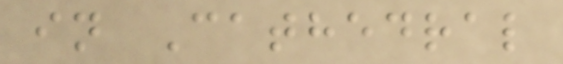in Cathedral
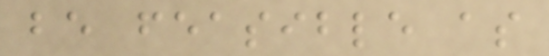be feasible as
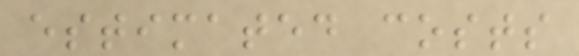estimated costs
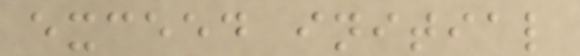exceed initial
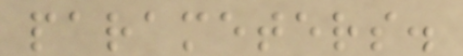parameters.
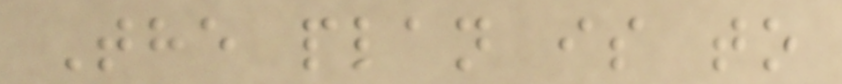The plan is to
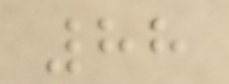88
